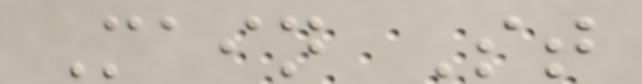Main St
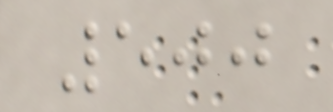500
